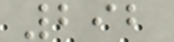292
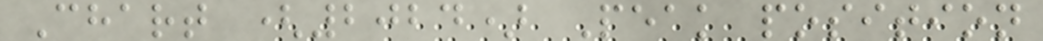Chart (2024) Peak position
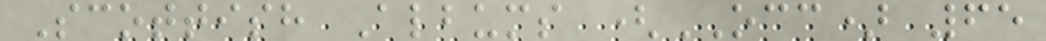Scottish Albums (OCC) 65
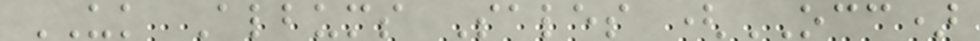UK Albums Sales (OCC)
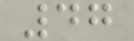47
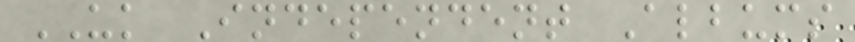UK Independent Albums
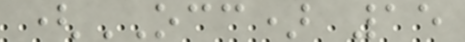(OCC) 15
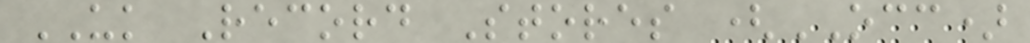UK Record Stores (OCC)
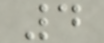4
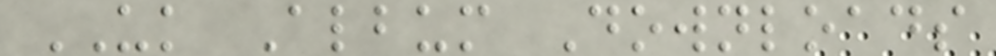UK Album Downloads
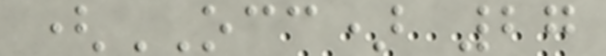(OCC) 27
